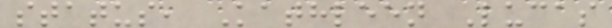status, Kathleen Lucas
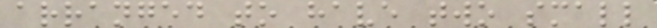arranged to have two small
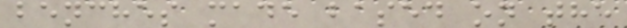benches made based on the
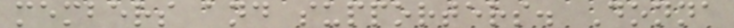members and supporters. Donna
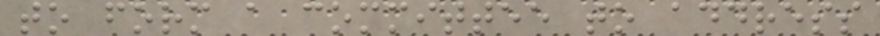to form a committee to address
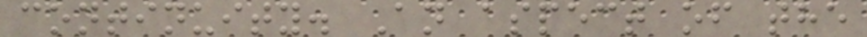continuity. An aspect of the
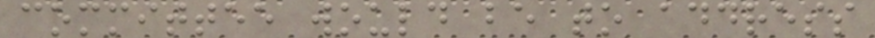committee would be to address
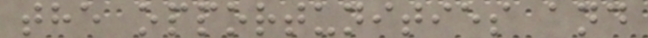the opportunities and
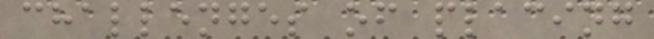challenges of placing
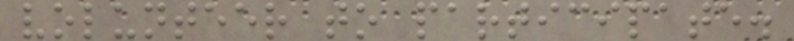volunteer to participate.
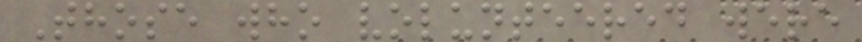Those who volunteered were
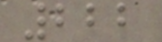222
